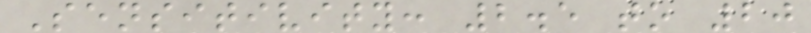Sensitivity: 2.5 to 20
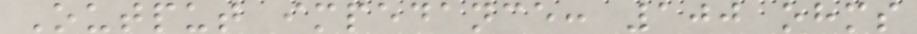Output impedance: 100 ohms
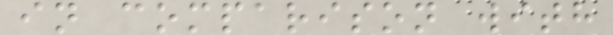in comparison with
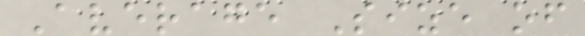Average Size of
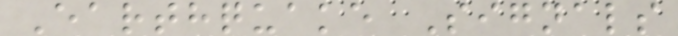Earthquake Signals
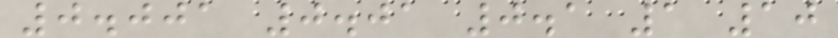0.001 0.01 0.1 1 10
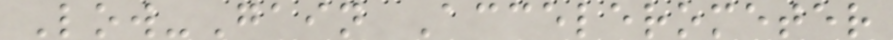Low-Gain Accelerometer
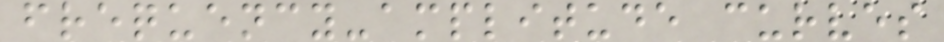frequency-amplitude curves
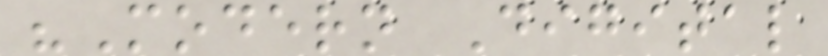"Modern Digital
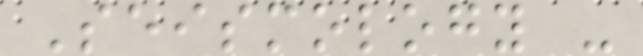Seismology -
